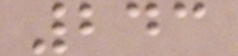243
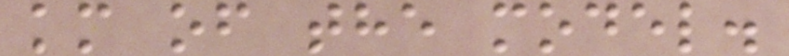km of the model.
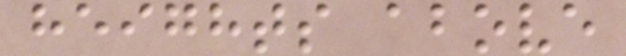heights above
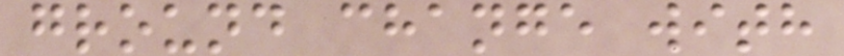ground change with
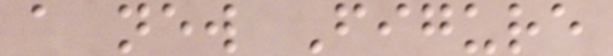a new Figure
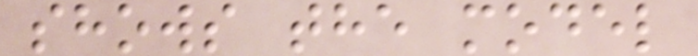shows the model
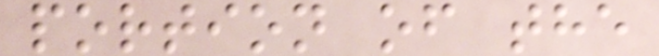portion of the
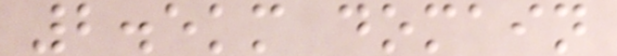2.5km domain
